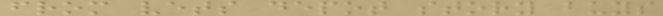from vets depot story buys
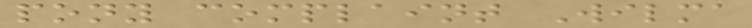pony complaint Wilma
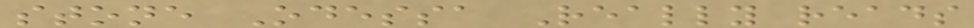stone Odessa Really reads
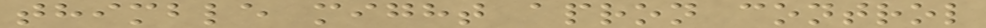thimble might apron control
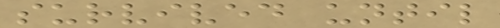survived until
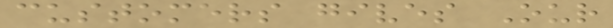customers gives Our
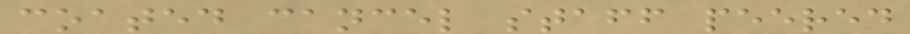coated cancel staff peered
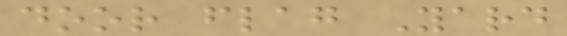door flag Yard
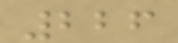226
